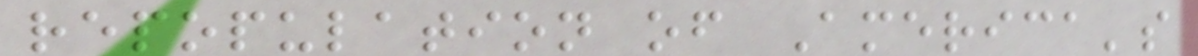repopulation of America's
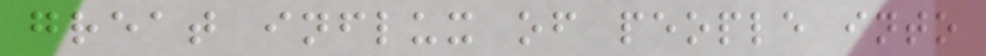great influx of people into
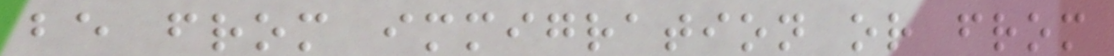be from immigration or from
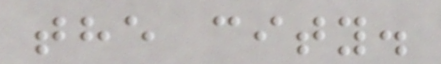the city.
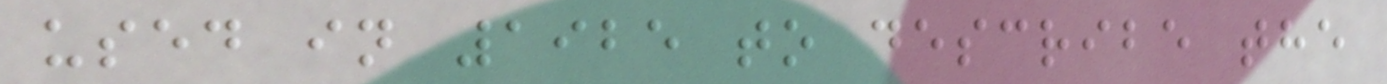used in 1925 to describe the
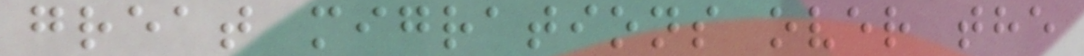great migrations over the
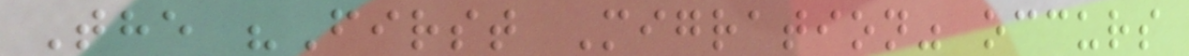The "First Migration" occurs
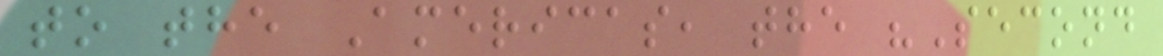to the Americas, the "Second
